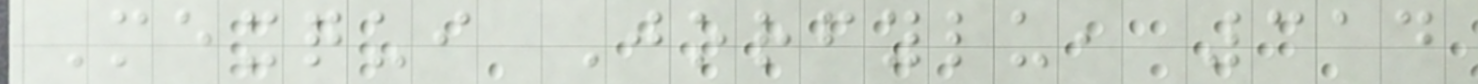Mexqui Jorfylu, 314
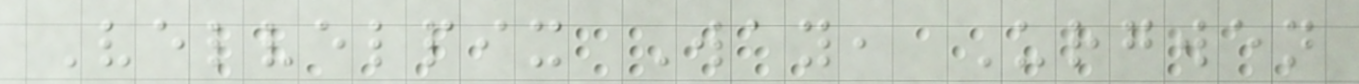Velvelpix Way, Urgwen
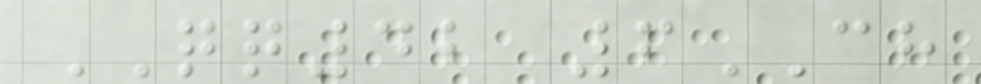QQ42 6CH
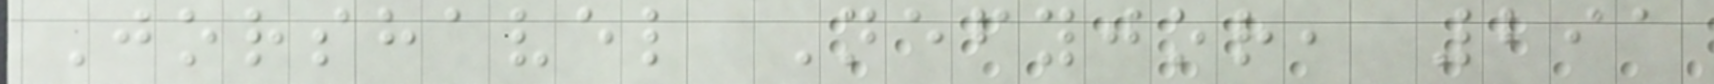Jorshavel Nefyjor, 291
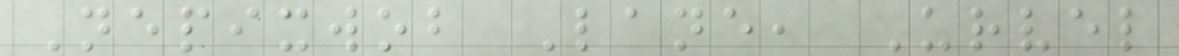Nepixwob Lane, Urvel
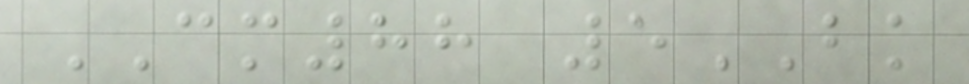CM88 5BK
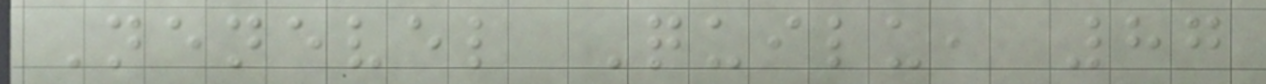Nenevel Quilu, 87
